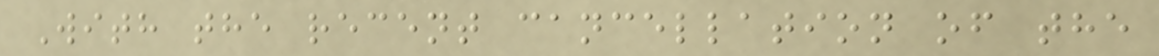With the recent cancellation of the
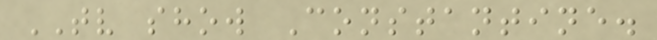TV show Constantine.
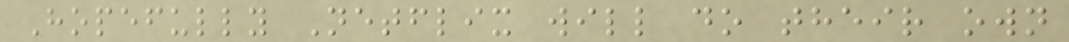Hopefully Netflix will do their own
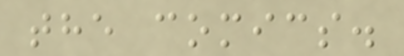the comics.
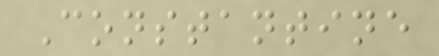Constantine
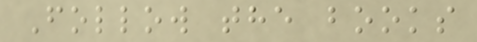Follow the books
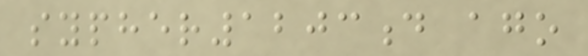sypher1203d ago
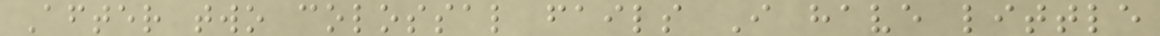After two colossal fails I have little
